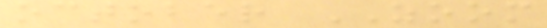october ZOOM
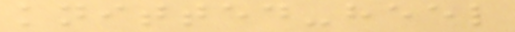knitted-heel
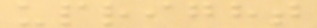upright
